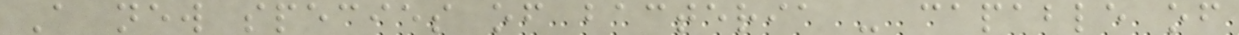A new species of bacteria - capable of
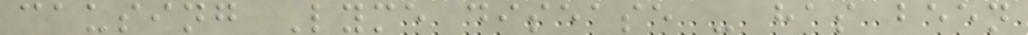causing Lyme disease - has been
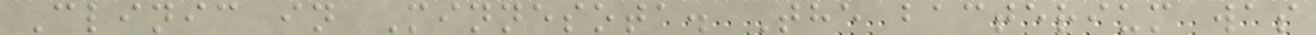Clinic in Minnesota. The bacterium was
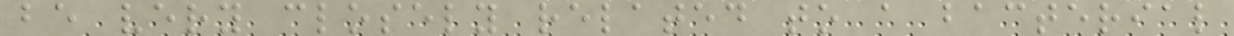be very closely related to a bacterial
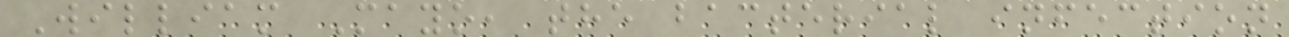William Mayo, the bacterial infection
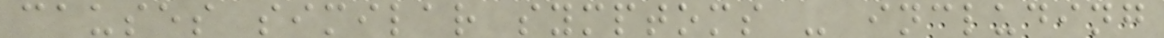causes similar symptoms - including
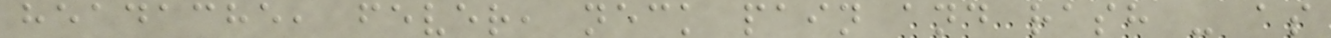headache, fever, neck pain and rash - as
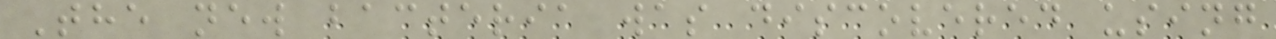The new bacteria was discovered using
